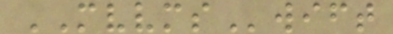MVVMSwift
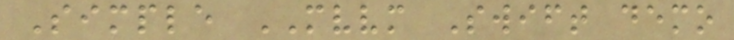Simple MVVM Swift demo
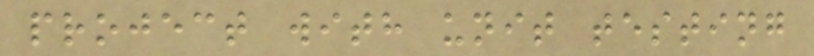project with unit testing
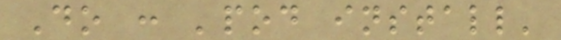Do : 'pod install'
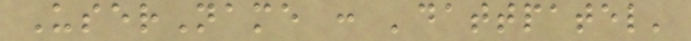UserName : 'dattpatel'
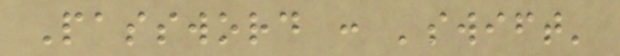Password : 'swift'
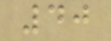40
